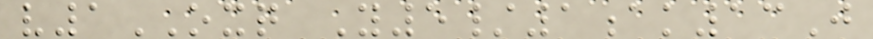v1OXQ Y5/1ak13J
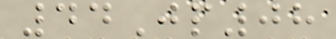44Jp08
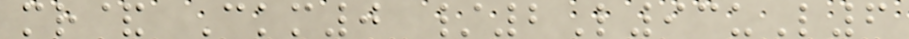mr& Ckm0 /2L93uL6
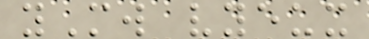yMw vyeux
